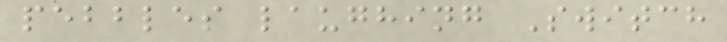pebbles laughing Switch
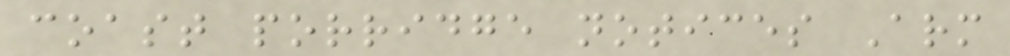coast porridge notices Arm
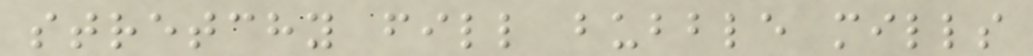stretchy fill bubble mills
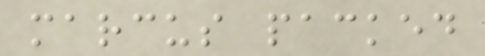marcus packed
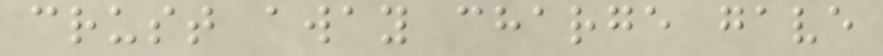crust away charge gave
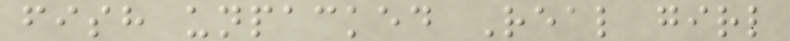fish unpacked Real girl
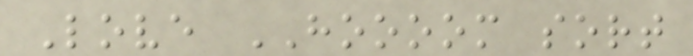Love HOOOOM sort
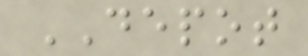DEPOT
